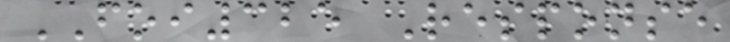FOI325 Response
